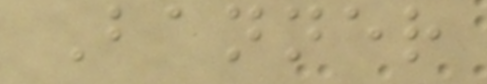Banner
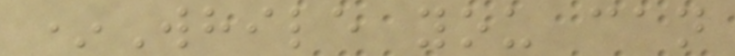*While you can
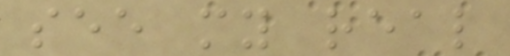see my real
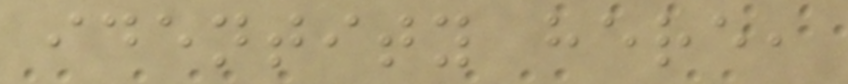identity here,
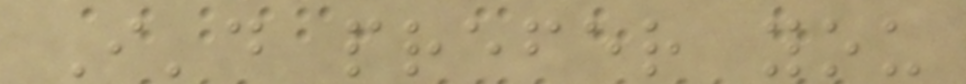I'd prefer you
